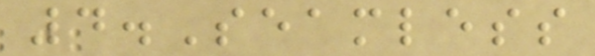4.Seamless
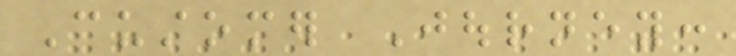Customer Journey:
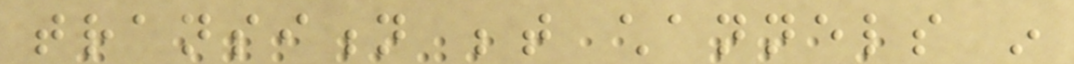transition between channels in
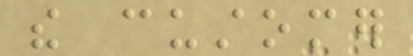the customer
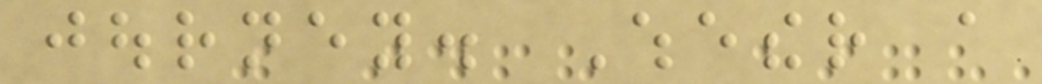journey. Whether a
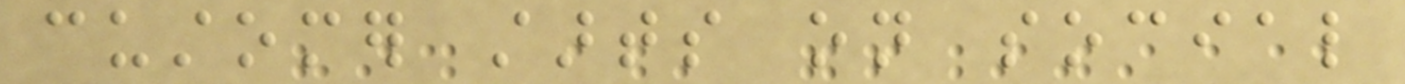customer starts on social
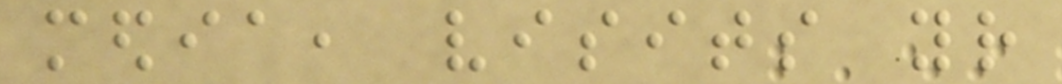media, visits your
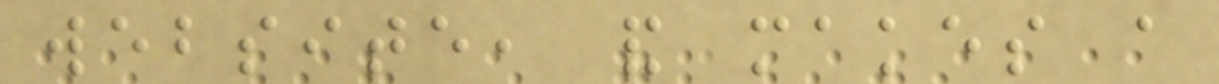website, and makes a
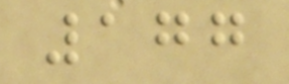177
